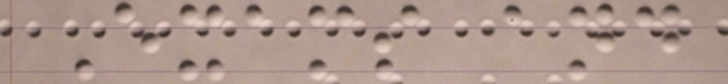Exams and
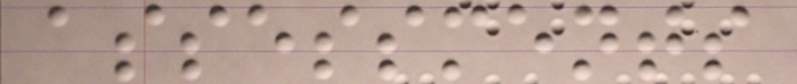assessments
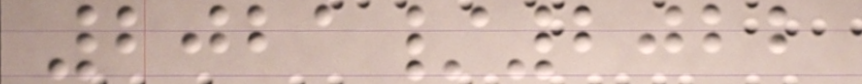2021/2022
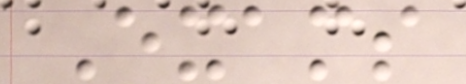Exams
